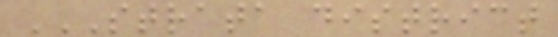STRATA DISTRICT
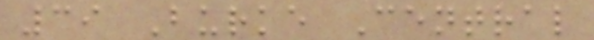39 Burke Central
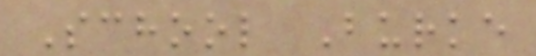School Burke
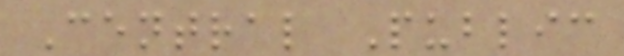Central Public
